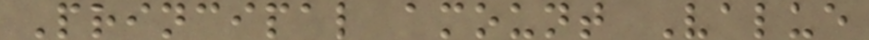Principal amount Value
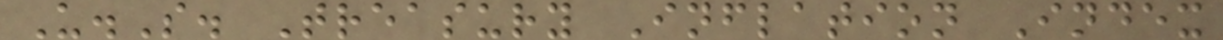U.S. Treasury Inflation Index
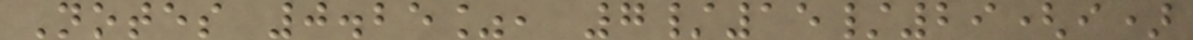Notes 0.25%, 7/15/29(i)
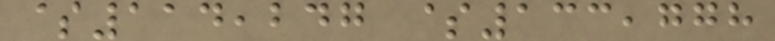$114,247 $133,778
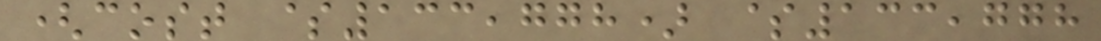(cost $133,778) $133,778
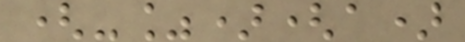(-%)(a)
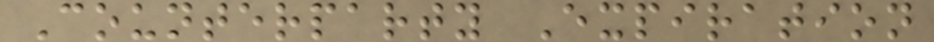Counterparty Expiration
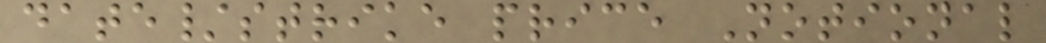date/strike price Notional
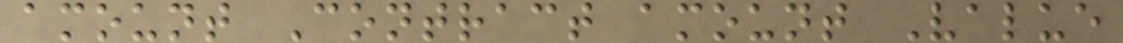amount Contract amount Value
